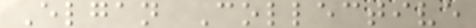Elgan Collective
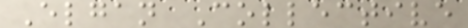Elgan Collective
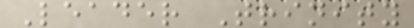Leader Trinity
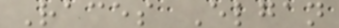Races Elgan
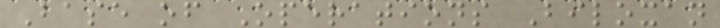Base of Operations Biloxan
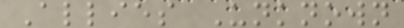Allies Unknown
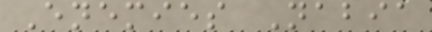Enemies Nabia
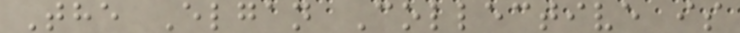The Elgan Collective is
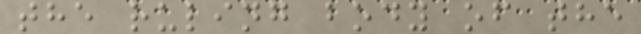the ruling body of the
